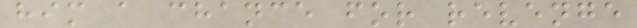him a chance for revenge
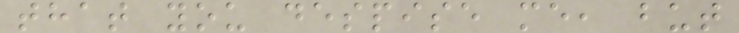that you despise me, but
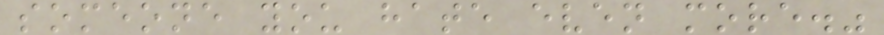someone you hate even more."
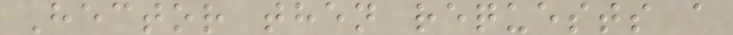Hector then requests a
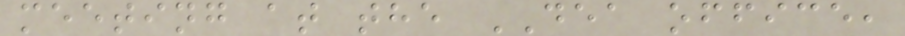meeting at the DEA office,
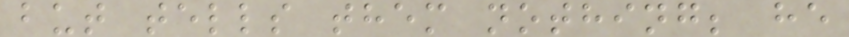but tells them nothing; he
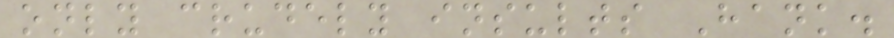only crudely insults Hank.
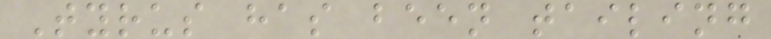Tyrus has been tailing
